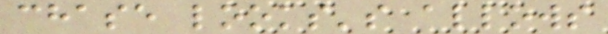chase looks's allows
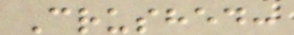Crushed:
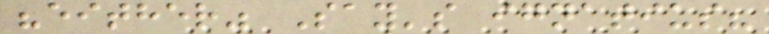"either" Say's ignatius?
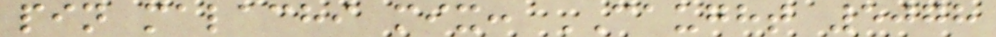pin malachi mix: CAUGHT 5078
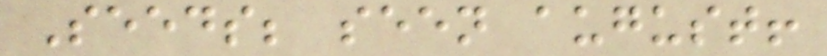Seeds; seen august!
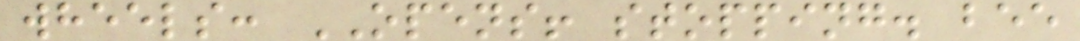wheels: OPENS! stopping. bee
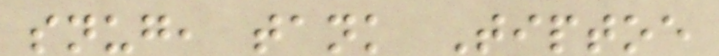snug, tank Tiptoe
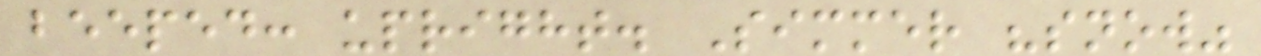beeped: upright. Simmer "snow"
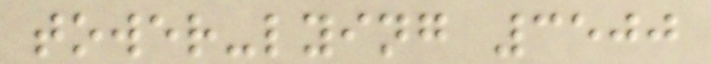tower-lying 3500
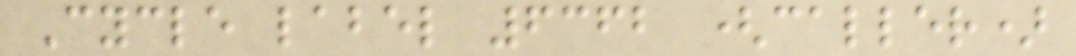Cycle label 6362 (caller)
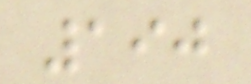190
